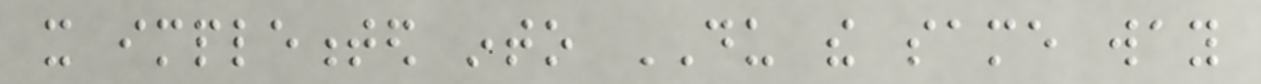it implemented into DU the same way
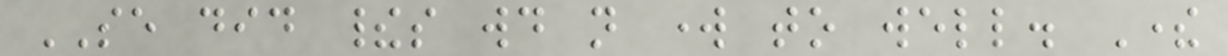SE did theirs would not work to well. There
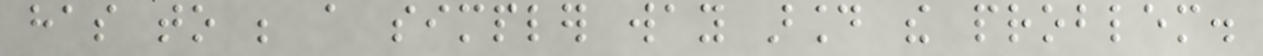has to be a simpler way around the problem.
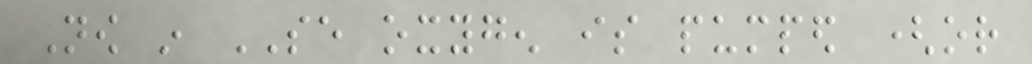Now in SE oxygen is pumped (or
